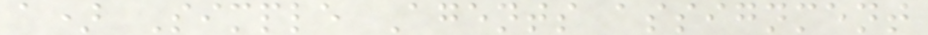a) Simple Agents assignment
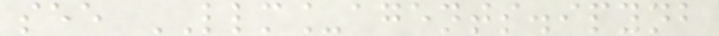see LLM_agents.ipynb
